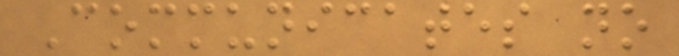Communicates no
